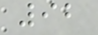92
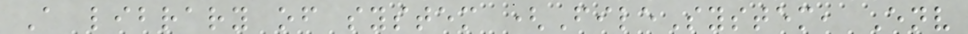A library of system (FileSystem, Env
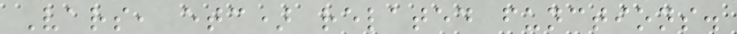Vars, etc) related functions.
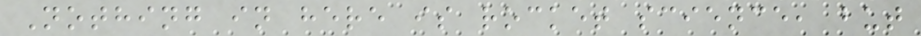Nothing in here is rocket science, but
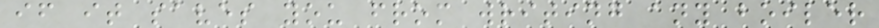if it saves you from writing any boiler
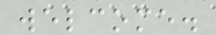welcome.
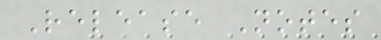Release Notes
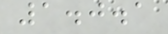1.0.1
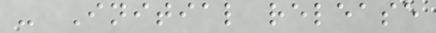- Initial release
